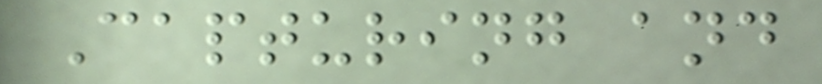Capturing and
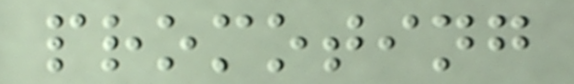promoting
